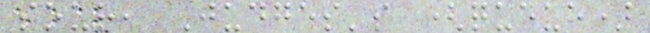sour, Judges's (queue)
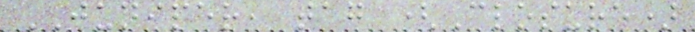JUNIPER, tag (Closure)
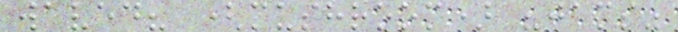waved? (mushroom) "jams"
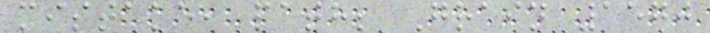mistake, path; Grain 1570
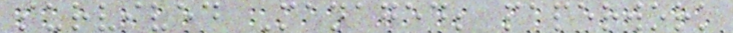survived Managed; paperwork
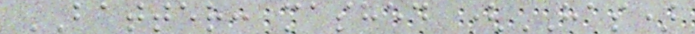BATTER: mashed (HAS)
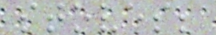stoves;
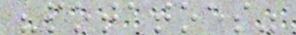"potatoes"
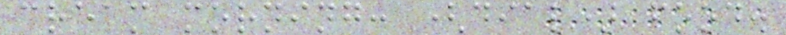cream morning: (dial) food.
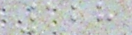128
